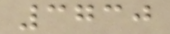3730
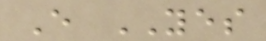E YES
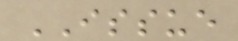ISSUE
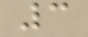3
